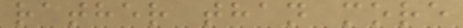rather than more
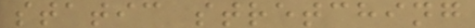static stretching
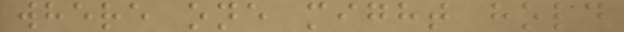where one might hold
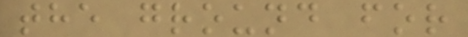the ground for
